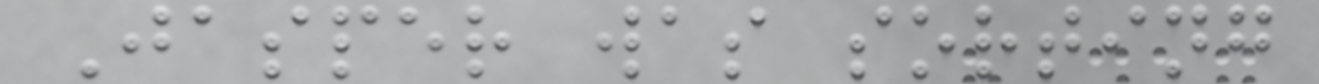Jasper was sorting
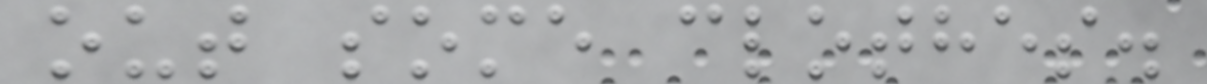out some clothes.
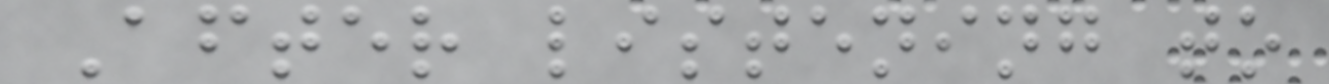After listening to
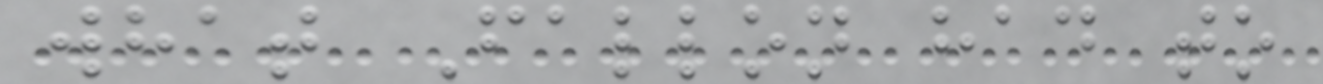what Fallon had to
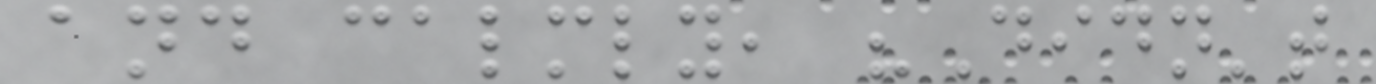and calmly, "Didn't
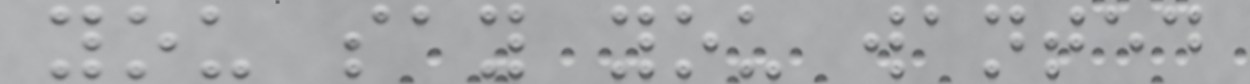you say you wanted
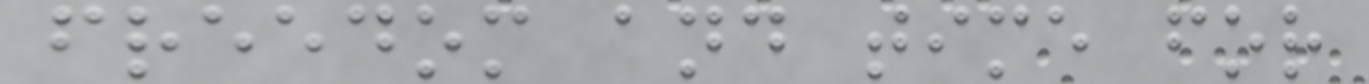freedom and time for
